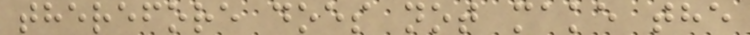therefore does not make the
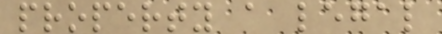property a legal
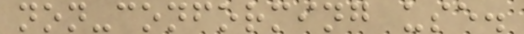non-conforming use.
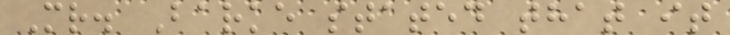Mr. Barke stated that it
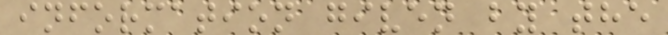information given by the
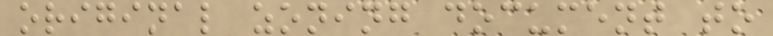original zoning document to
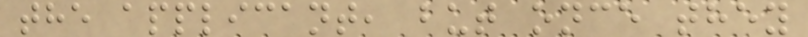the applicant, but once they
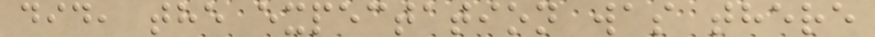did, the expectation was there
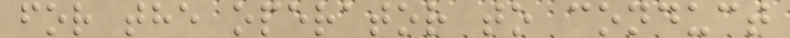for the operator to conduct
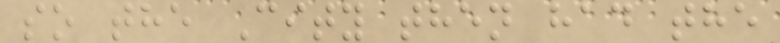so the City then had the
